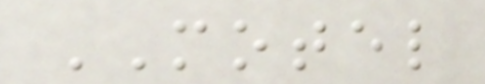MOTEL
